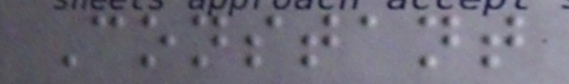Constant
